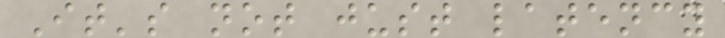It's not just latency
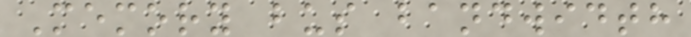Memory bus bandwidth
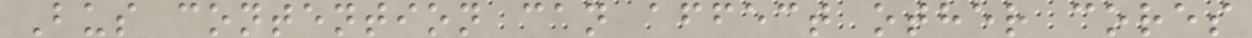Bus contention can affect other cores
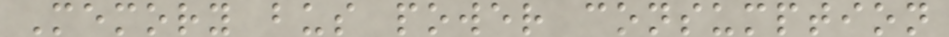Memory bus power consumption
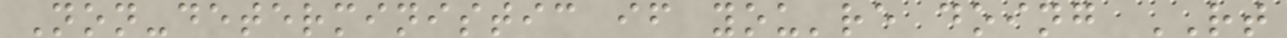Non-deterministic if you're doing RT
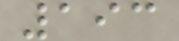193
